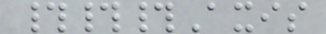###Axis
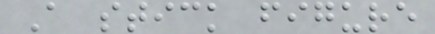A stick figure
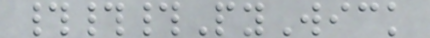###PyWick
